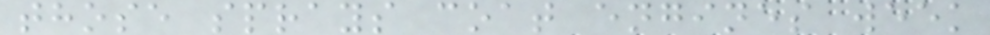those sprays coat engines week
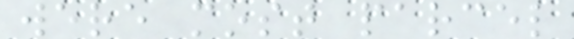were most parcel
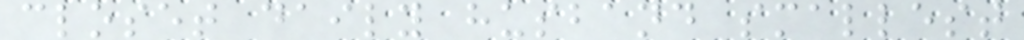closet daily husband smallest
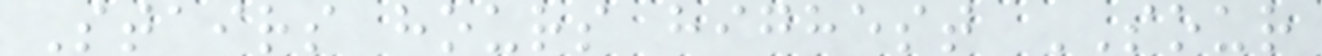Stairs hours highest SOUR
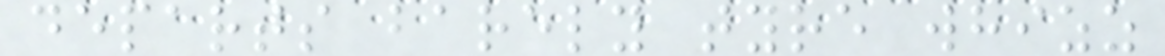departs barely tyre whizz
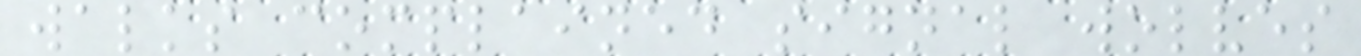walks complained signal wolves
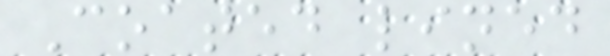Coated lined
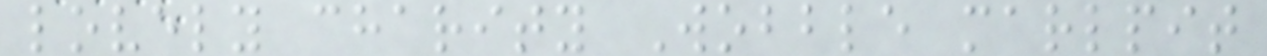lovely charity Wobble marlpit
